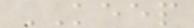KEEP
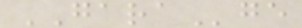GARAge
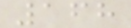168
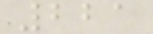221
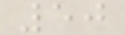50
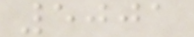5001
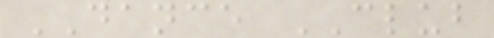DANCE CLUB
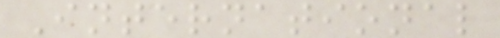International
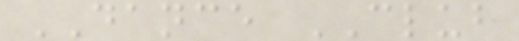DANCE CLUB
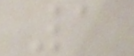1
